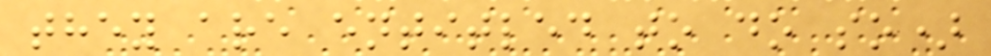they are entitled to do so)
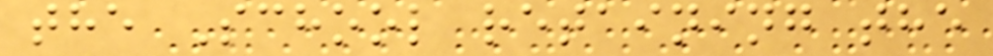the School retaining the
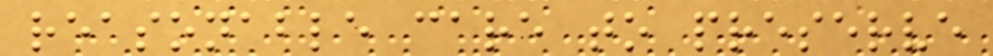reasonable care to preserve
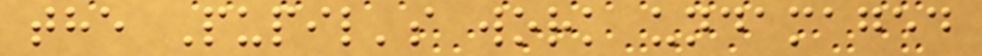the Pupil's work undamaged
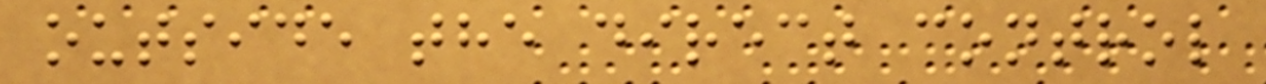outside the direct control
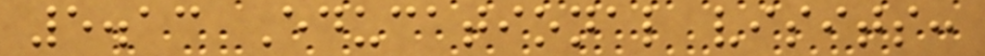5.13 Educational visits:
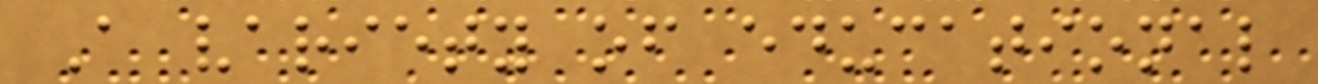A variety of educational
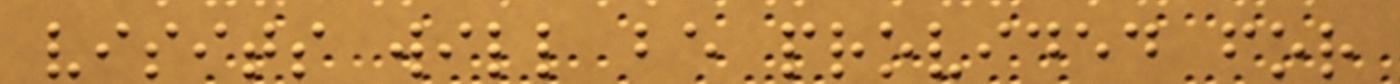visits will be provided for
